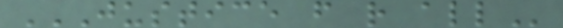JUSTICE F R ALL
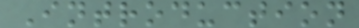Introduction
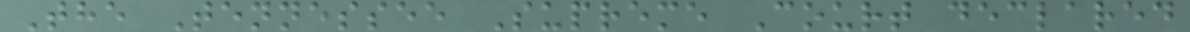The Tennessee Supreme Court declared
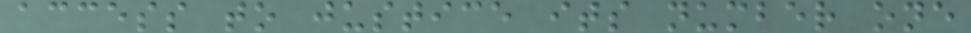access to justice its number one
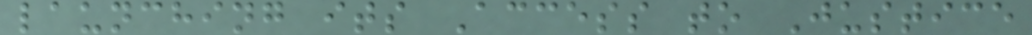launching its Access to Justice
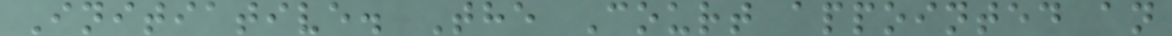Initiative. The Court appointed an
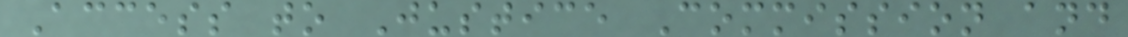Access to Justice Commission and
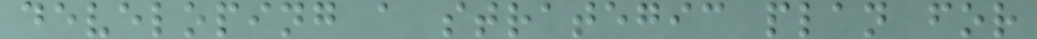developing a strategic plan for
